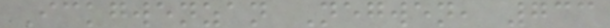Ickgwenzan Negwen, 733
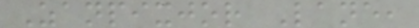Zanpixjor Lane,
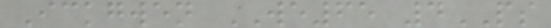Ickgwen WE65 4PS
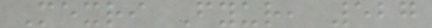Mexri Fyur, 527
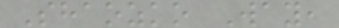Shaozko Way,
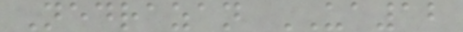Nedrazan UA12
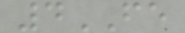4FE
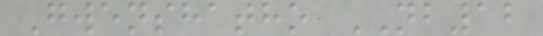Gwenshatho NB12
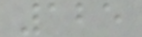125
